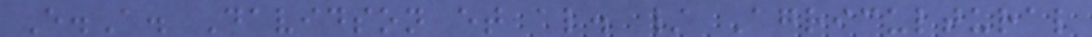E.A. Davidson et al. / Agricultural
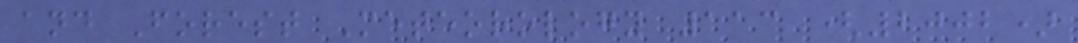and Forest Meteorology 113 (2002)
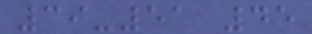39-51 45
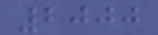2000
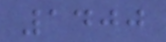1400
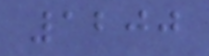1200
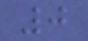0
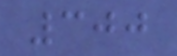300
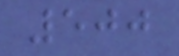500
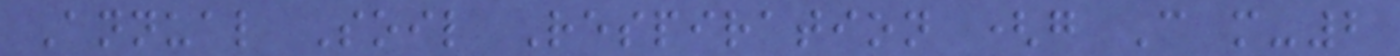Annual Soil Respiration (g C m-2
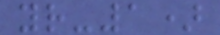yr-1)
